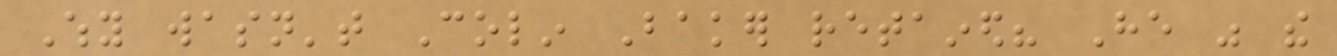Why wasn't Colin Baker retained? He was the
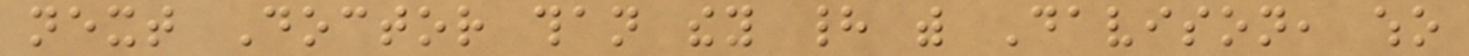next Doctor than they had with Davison, who
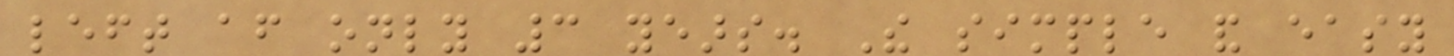left after only 3 years. The simple and easy
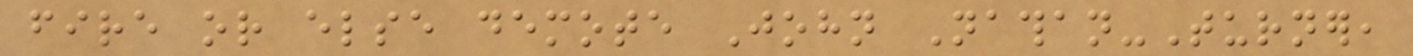fire or else demote John Nathan-Turner,
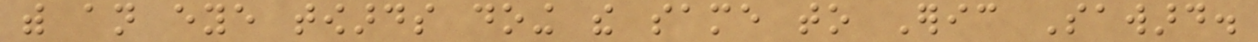with an eye towards doing the same to Eric Saward.
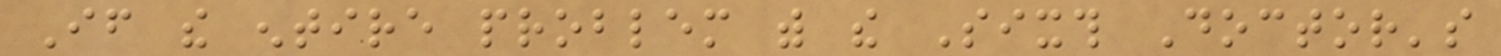If the entire problem with the Sixth Doctor's
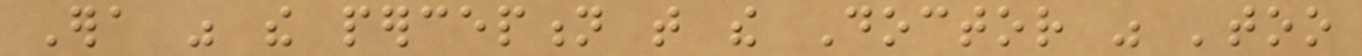Era was the perception that the Doctor was 'too
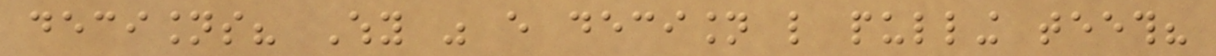decisions? Why was every decision like pulling teeth?
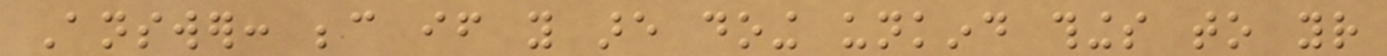Answer: because if you are doing unkind things to your
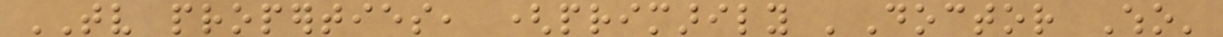TV properties, (primarily 'Doctor Who'
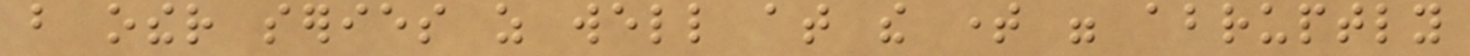but other series as well at the time were abruptly
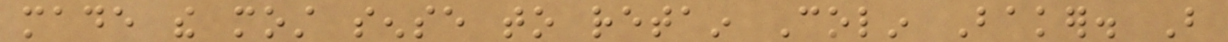made the most sense to retain Colin Baker. But
